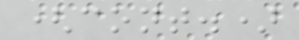(cont.)
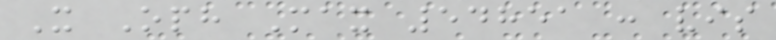X Oph Max 54851 : vis
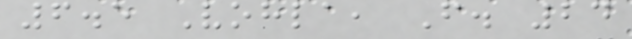6.5 Vohla, F. 24
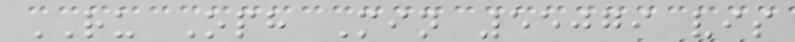RU Oph Min 55079 vis
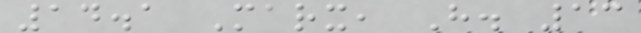14.1 Marx, H. 13
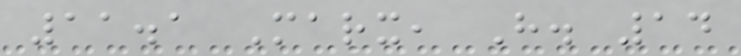11.1 Marx, H. 14
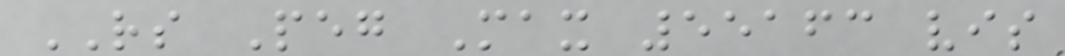RS Peg Max 55163 vis
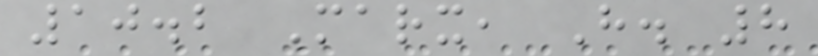10.2 Marx, H. 8
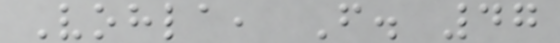Vohla, F. 47
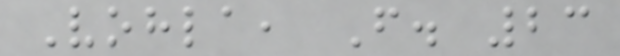Vohla, F. 23
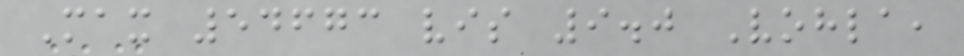Max 54673 vis 9.0 Vohla,
